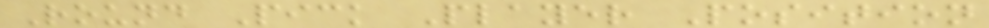Round Pick Player Position
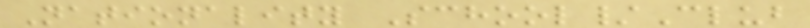Nationality School/Club
